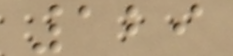129
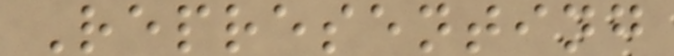Representing
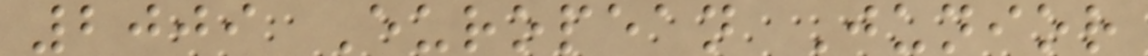2009 European Junior
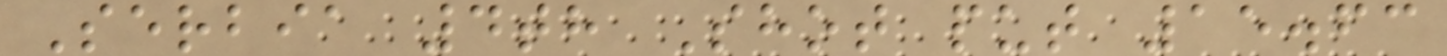Serbia 4th Shot put 15.63
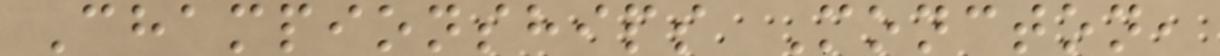Championships Moncton,
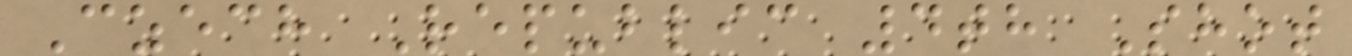Czech Republic 4th Shot
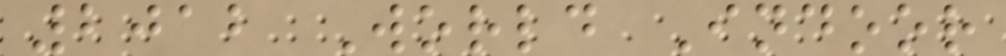2012 World Indoor
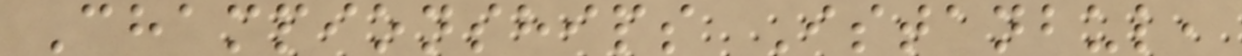Championships Istanbul,
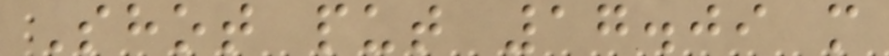Shot put 17.09 m
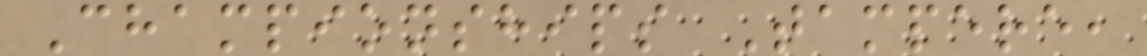Championships Tampere,
